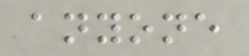anyone
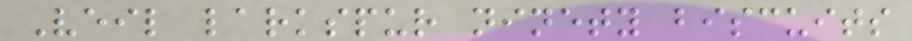Veil larkspur ninety biscuits
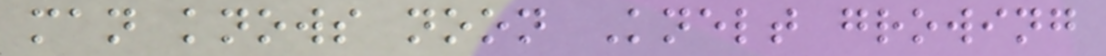man knows noon Knelt growing
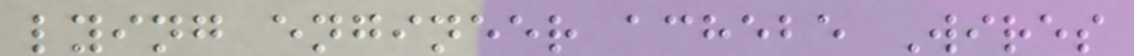lying engineer achebe Wires
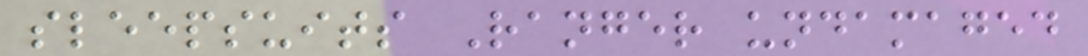sleepsuits Ranger undamaged
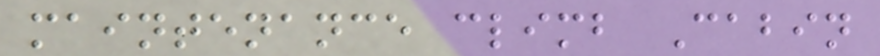maintenance climb Cabin
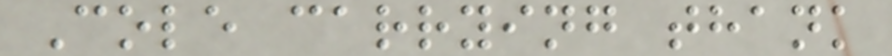Cole carrying thank
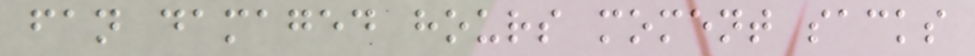fan damaged hours moment sacks
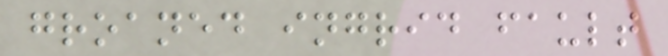groaned ingrid fault
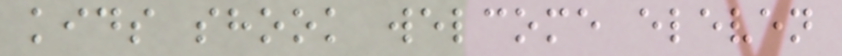kids shook welcome eleven
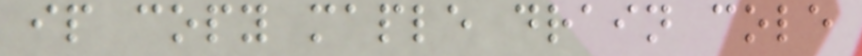ip copy maple drain cole
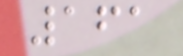161
